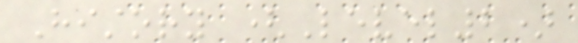History (Level2)
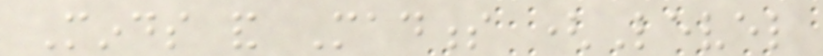Minds and Madness (Level
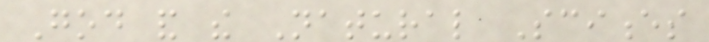God and the Natural Sciences
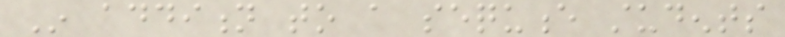In addition to a sequence students
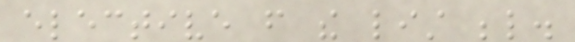elective from the list below.
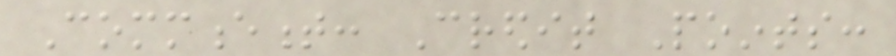Commencement: Credit Points:
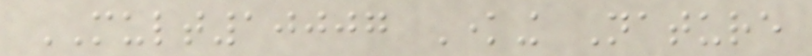MULT10007 Knowing Nature
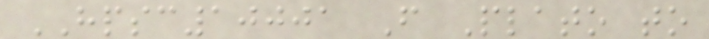HPSC10001 From Plato to
